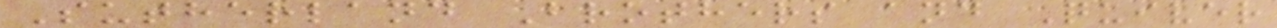Sutherland Brothers and Quiver
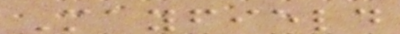Mayfield
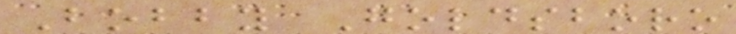Bobby Goldsboro
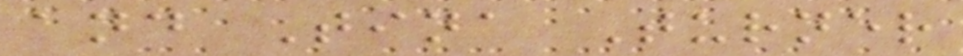and Tina Turner
